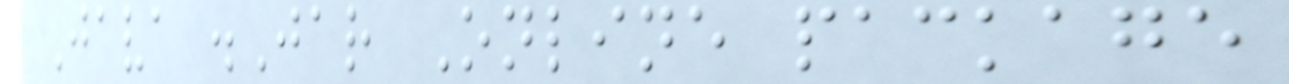Java .Jar Online package
